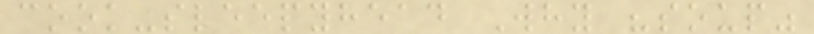cook-sleepyhead Why "soup"
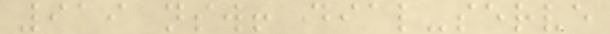919 nsw! dial-serve
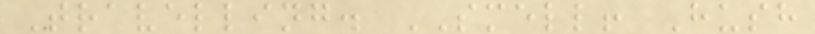Travelling. SMELL! Hush
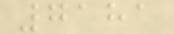7181
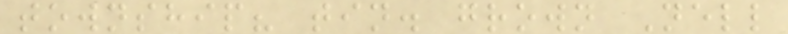township? tin. grown Nell
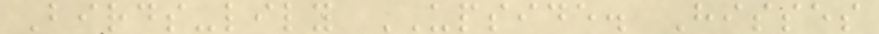Birds-lily UPSIDE. Hisses
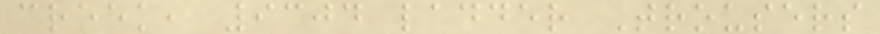creek, 9304 ladder Trousers
